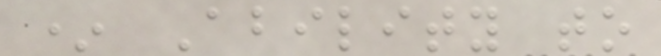* Ability to
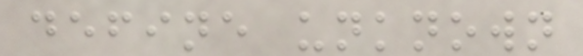define unknown
